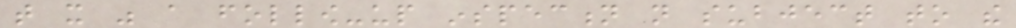that it was a follow-up inspection not subject to the
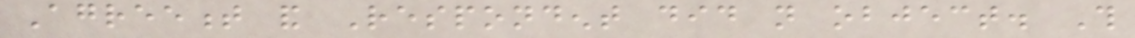Agreement and Respondent did not object. This
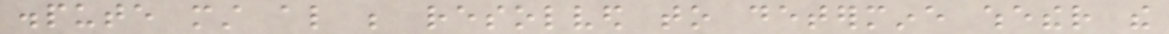dispute must also be resolved to determine whether the
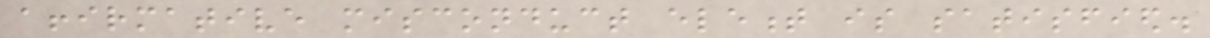affirmative misconduct element is satisfied.
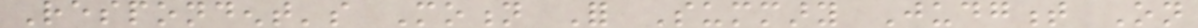Respondent's Motion For Summary Judgment On
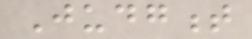Judgment
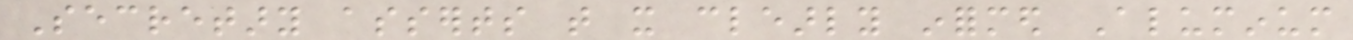Secretary asserts that it clearly informed Aluminum
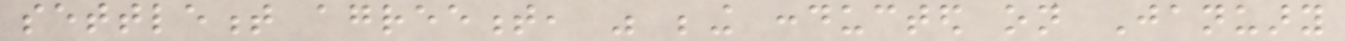settlement agreement, was being conducted on January
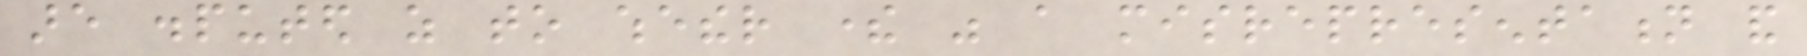are disputed as to whether there was a misrepresentation and
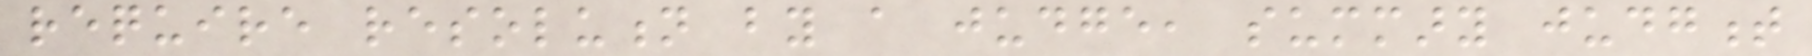require resolution by a judge, summary judgment
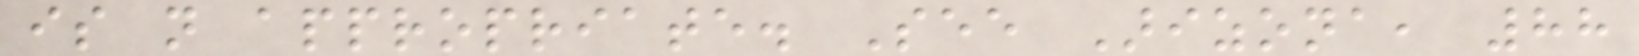is not appropriate. See Arizona, 88
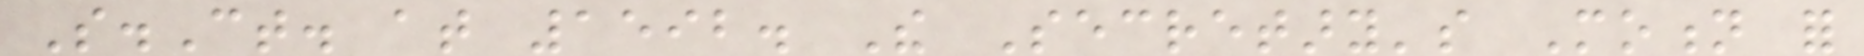S.Ct. at 1592. The Secretary's Motion for
